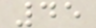45
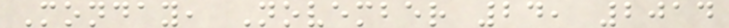Monday, November 24, 2014
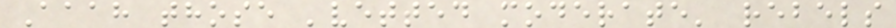Aaah those 'vetted moderate' rebels
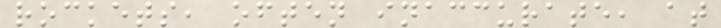rockets, often inaccurate, at
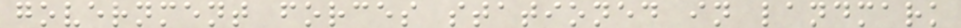government forces stationed in landmark
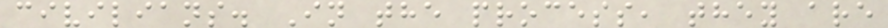civilians. In the process, they are
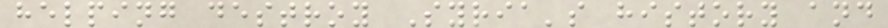helping destroy Syria's history and
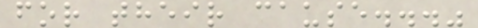for their cause..."
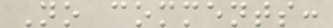No comments:
